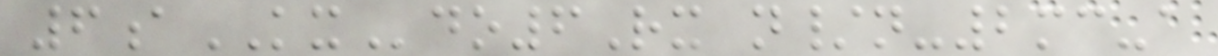6aKXdo6Rx n/n-2mc-a
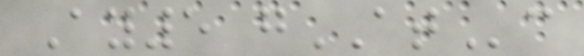Ay5 gATc
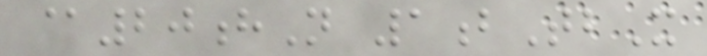@20hN 1bTbX
